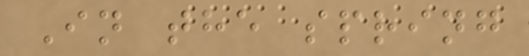In the spring
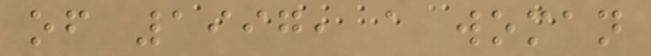of 1997, a woman
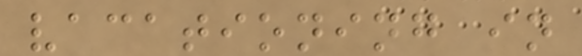vacationing in
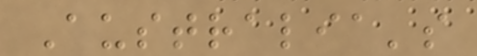Australia's
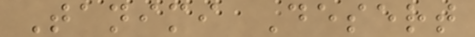Tanimi Desert
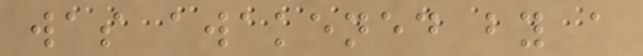was awakened by a
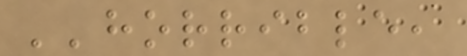''horrible,
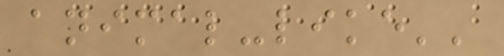animal-like''
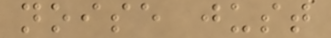noise just
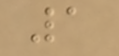1
